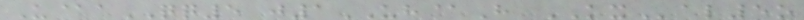U@aQQ5 j1UH@H KXal5o
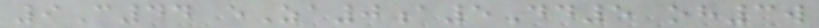9C44 eZa0a5Dd5 oh3w
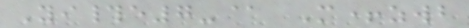Yi#e7-@ M+zwb
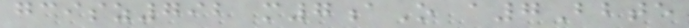gcisz792 m7aO a7Bbte
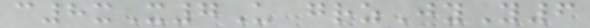c8xX7U grzJyY6
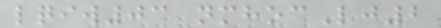lqiw03 nmhocLj2
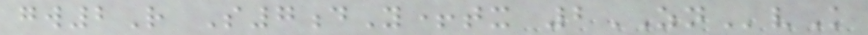gw2R S7dY+tx 2ZNvK
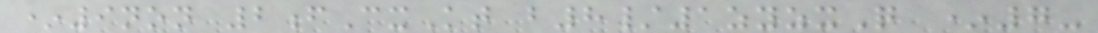*9non 2fCxKt b8/1zyzxQ *7-
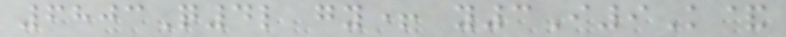6803Q4l gy+ y3I9K&
